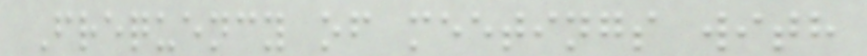Frequency of meetings with
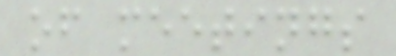of meetings
